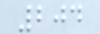204
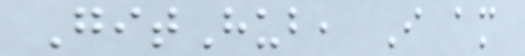GitHub, I am
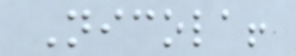Nicola!
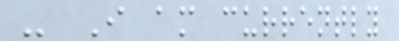- I am currently
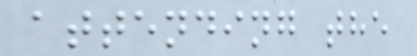attending the
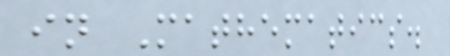in Mathematics.
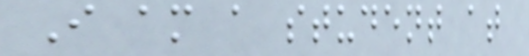I am a student at
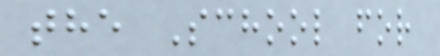the School for
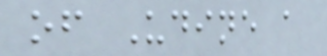of Udine a
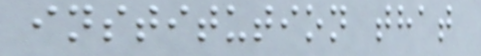institution that
